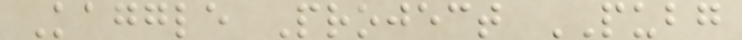Kaggle Project PUBG
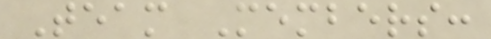Team Members:
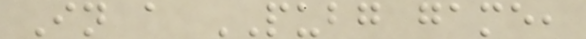In a PUBG game,
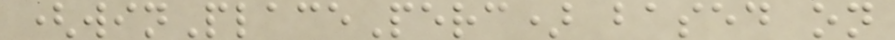(winPlacePerc) based on
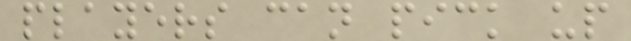players can pick up
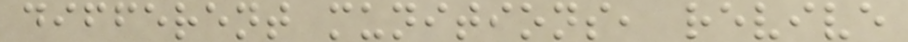different munitions, revive
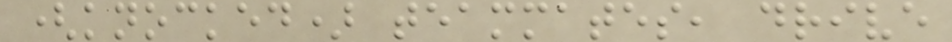(knocked) teammates, drive
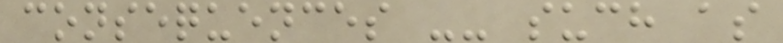consequences -- such as
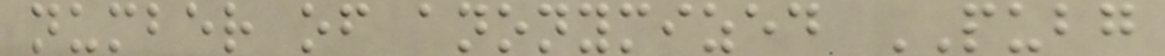number of anonymized PUBG
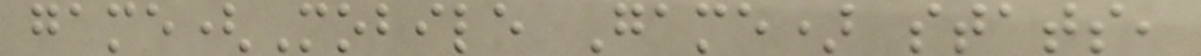game(Mobile Game) stats,
